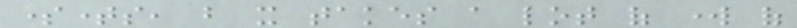sometimes, but it takes a lot of work of
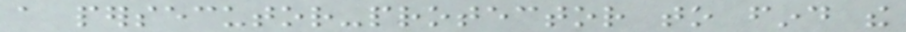a persecutor-protector to find the
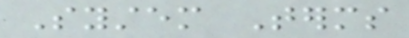System Terms
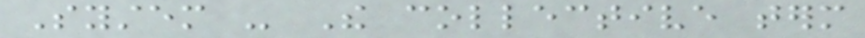System - The collective term
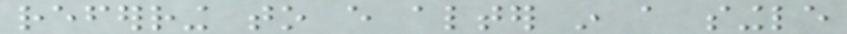referring to every alter in a single
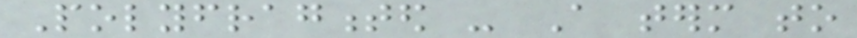Polyfragmented - A term to
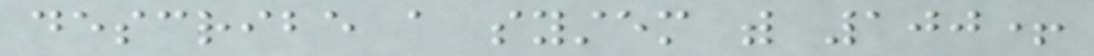describe a system with 100+
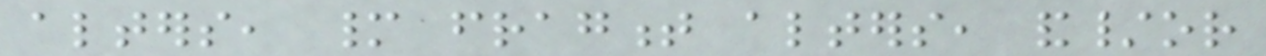alters, many fragment alters, and/or
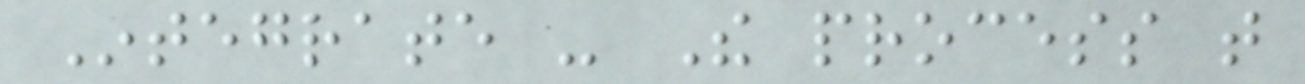Integrate - The process that
